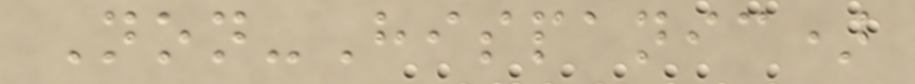Non-Hispanic)
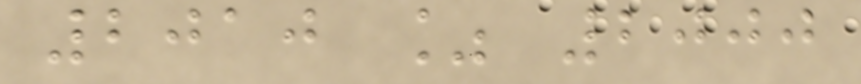2010 % 2000
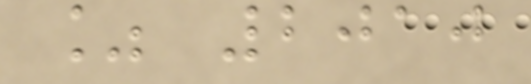% 2010
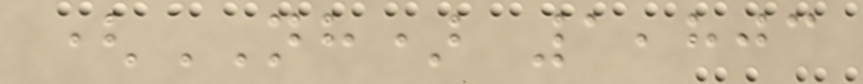(NH) 1,803
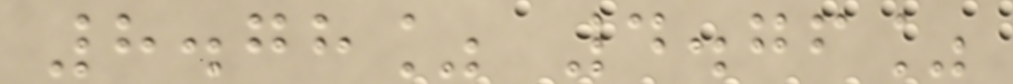8.78% 4.76%
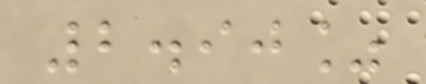2.90%
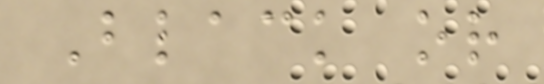Black or
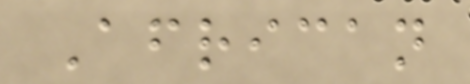African
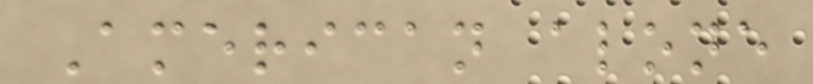American alone
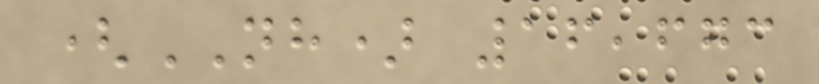(NH) 16,673
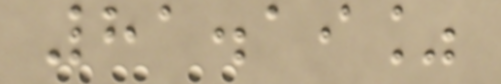81.19%
